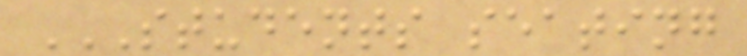STUDENTS SEATING
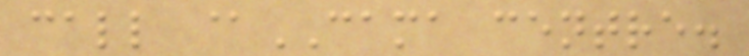call @CAMA centre.
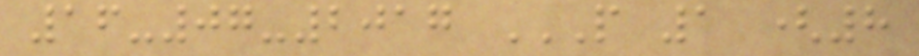16-07-2017 P 1 (8
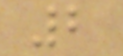2
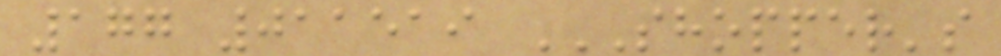177 011519 SHOPPER'S
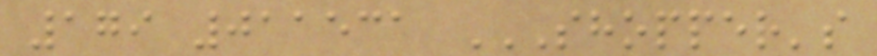179 011531 SHOPPER'S
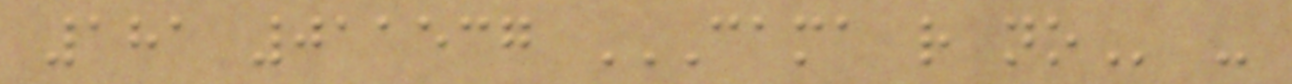181 011537 CAMA R NO -
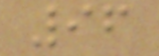96
